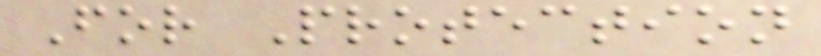For Protection
